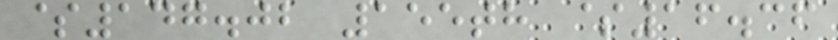$147.02 155th $16.36
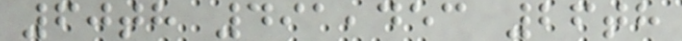60th 491,453 26th
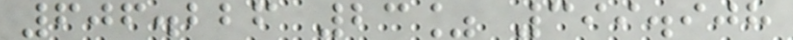606.226 23% 399.908
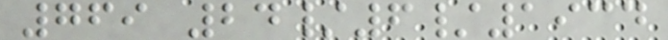769 24/6/1934
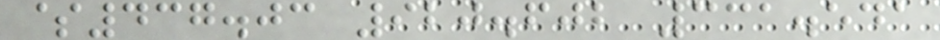$437.03 920.602 331.541
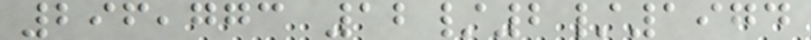296,773 12/2/1974
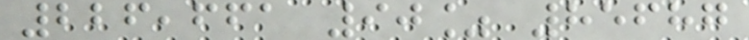226,661 90% 85687
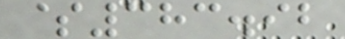$383.92
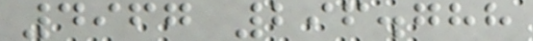4967 296.788
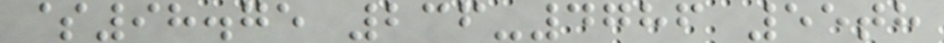$98.75 236-4786 55th
